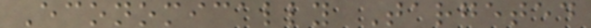Economically Targeted
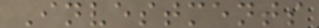Investments
